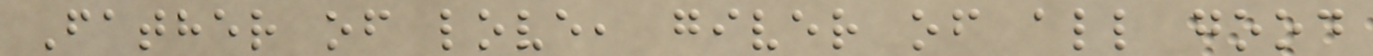Father of love, giver of all good
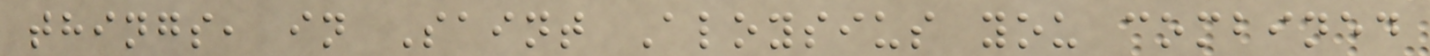things, in Saint Aloysius you combined
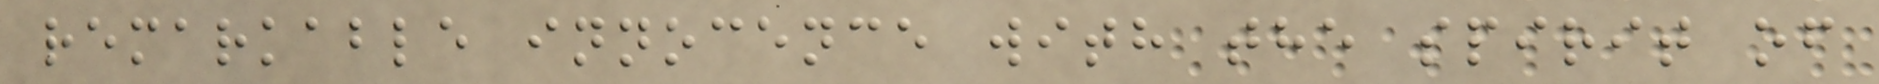remarkable innocence with the spirit of
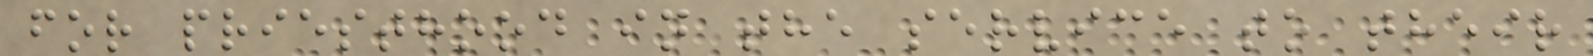for priesthood in the service to their
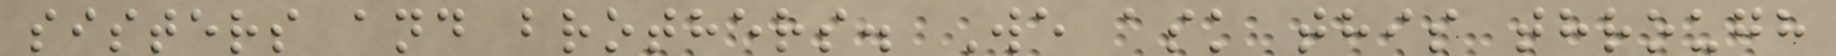sisters and brothers. We ask this through
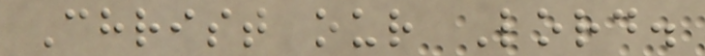Christ our Lord.
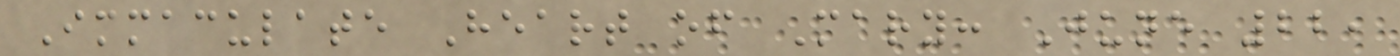Immaculate Heart of Mary: June 22,
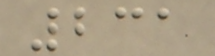231
